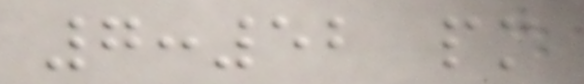7:52 pm
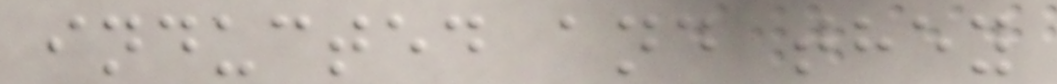inducted and they
